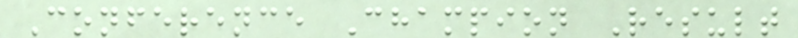Conference Champion Result
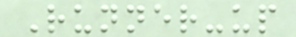Runner-up
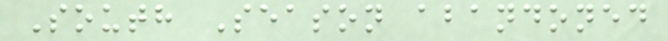South Season abandoned
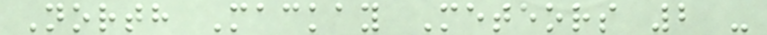North Mackay Meteors 2 -
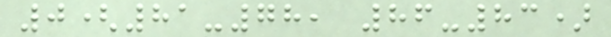0(81-78, 86-83)
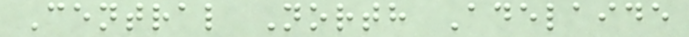Central North Adelaide
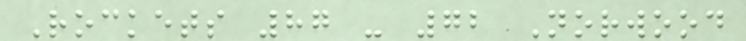Rockets 87 - 72 Norwood
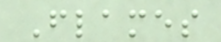Flames
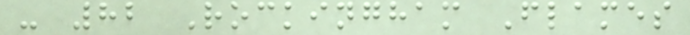- 82 Rockingham Flames
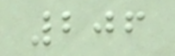206
